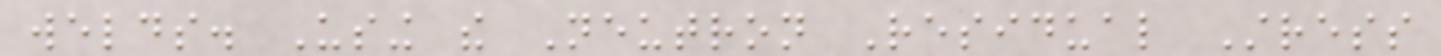welds. Using the Neutron Residual Stress
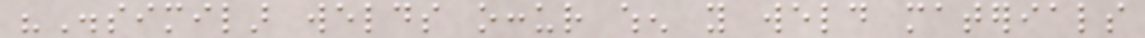"Dissimilar welds occur when you weld materials
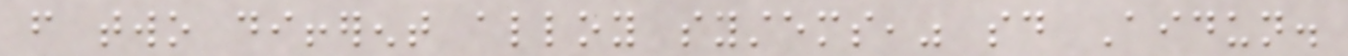from two different alloy systems," said Aidun.
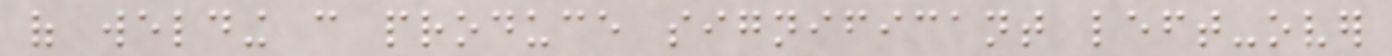of welding can produce significant left-over
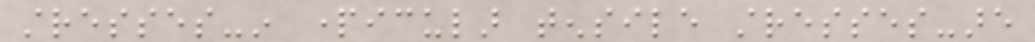stresses-in particular tensile stresses-are
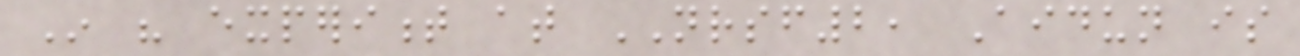In his experiment at NRSF2, Aidun is
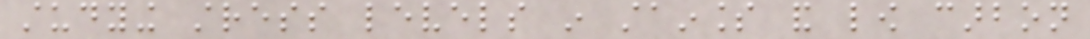studying stress levels in stainless and low carbon
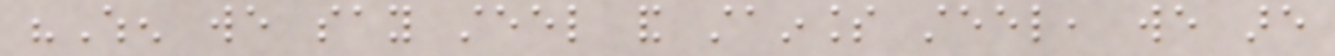"When we say steel and stainless steel, we are
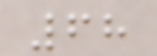68
